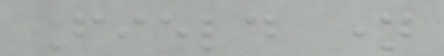Field name
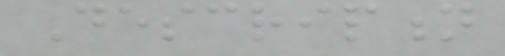Description
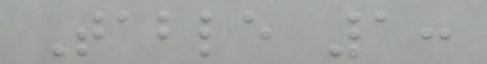Table 1:
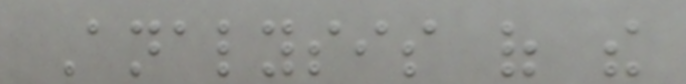Analysis of the
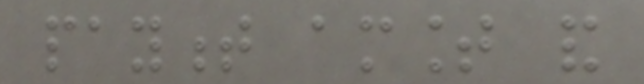payment amount and
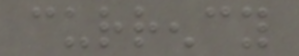currency
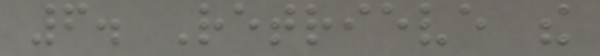6. Retrieve the
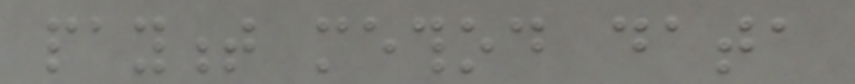payment method data
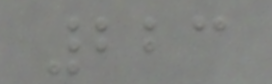223
